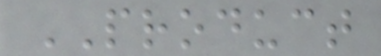PRODUCT
